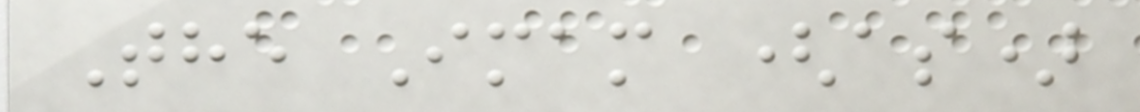The Imam (as)
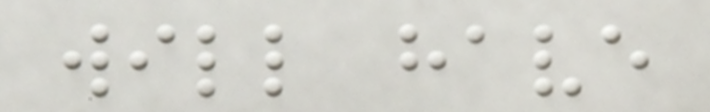will have
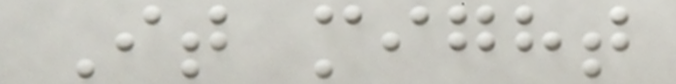It might
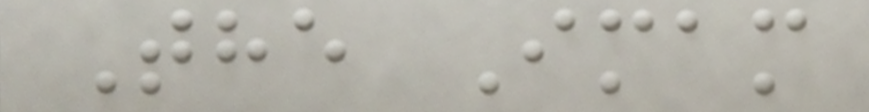The Imam
